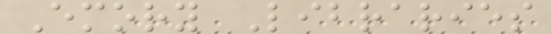Emory Libraries
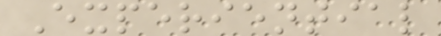Experiential
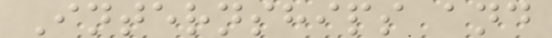Internships and
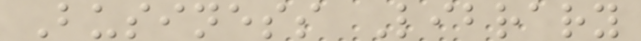Business Library
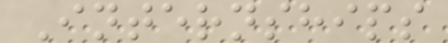Internships
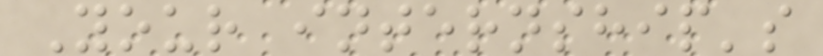Your internship's
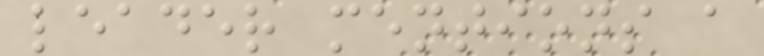leader mentions a
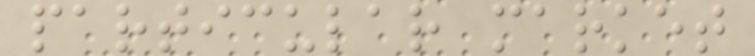particular market
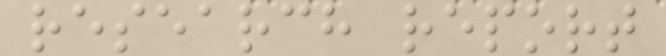research report
